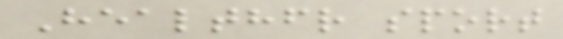Healthfr sport
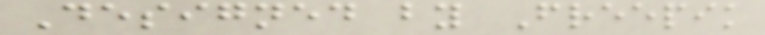Designed by Freepik
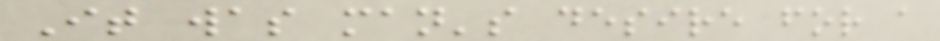It was man's desire for a
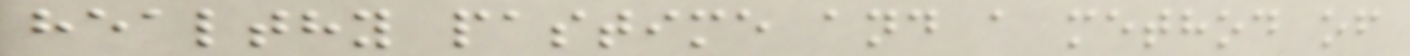healthy pastime and a method of
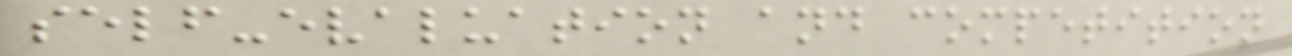self-evaluation and competition
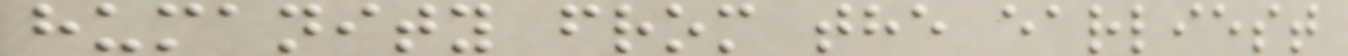humanity from the earliest
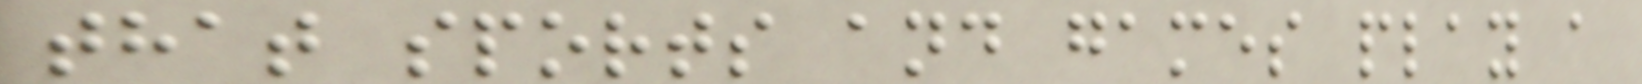that sports and games play a
